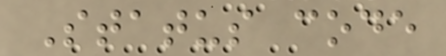Status code
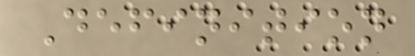Definition
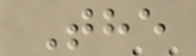The
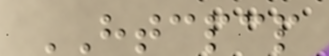HTCPCP
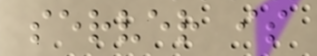server is
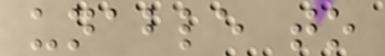unable to
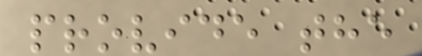provide the
